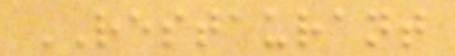RESTAURANT
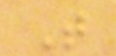T
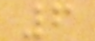6
